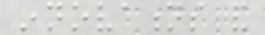innovations and
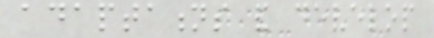adaptations and develop
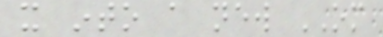it into a new OM
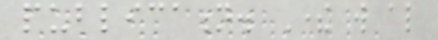publication. There will also
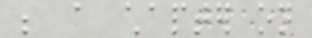be a chapter on
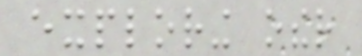exploring other
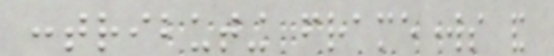contributing frameworks and
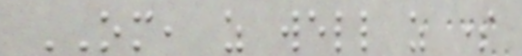OM, as well as some
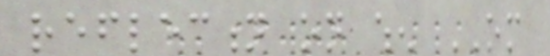reflection on when OM
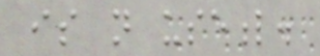is not useful.
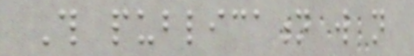This publication will not
